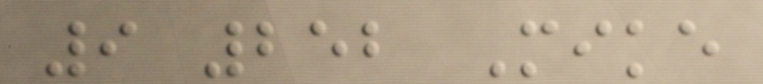9 252 Mike
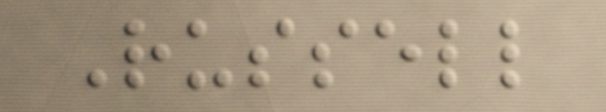Russell
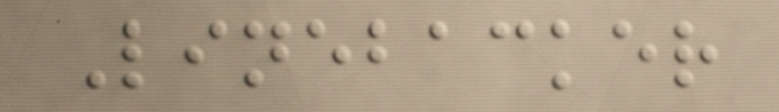Linebacker
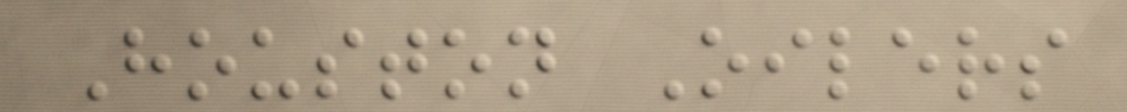Houston Oilers
